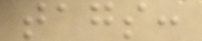tags:
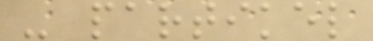- partikel
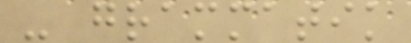- grammatik
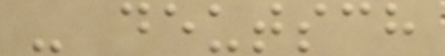- deutsch
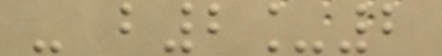- b2_2
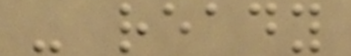- ready
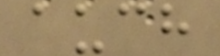auch
